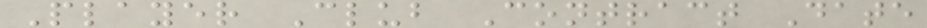Player Club Contract Date
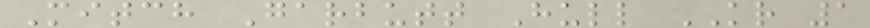Mitch Garbutt Hull KR 1
